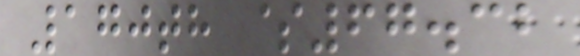170th $67.32
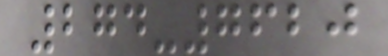274-7620
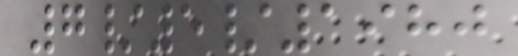7/5/1980
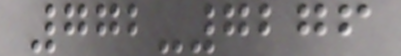772-7276
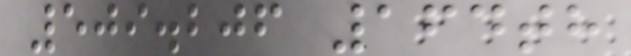509.206 164th
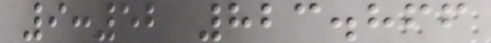9:52 823.866
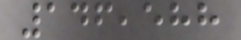146,588
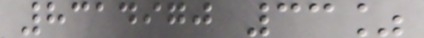8314970 33%
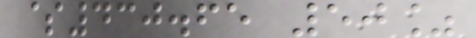$430.65 50%
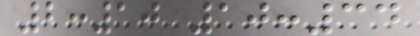2:10 10:34
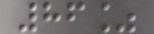86%
